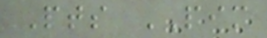Pts PIM
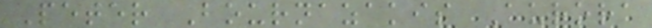Peter Bournazakis Aurora
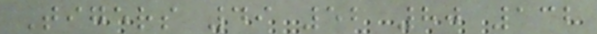Tigers 49 52 80 132
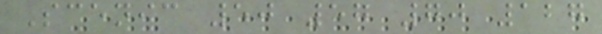Scenic 50 57 70 127
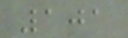101
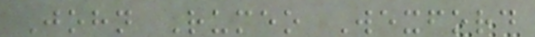John Rumeo Wexford
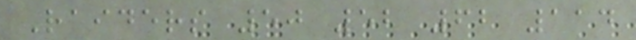Raiders 50 52 62 114
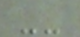--
